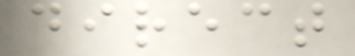direct
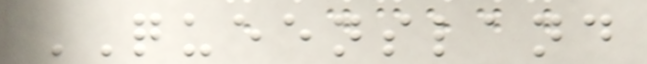QUEENSLAND
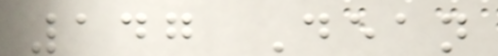147 Dean
